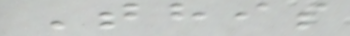This
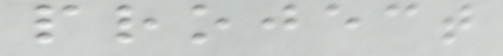project
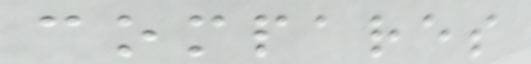compares
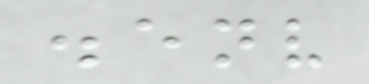.env
